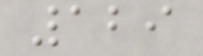129
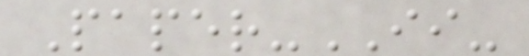Paper-II-
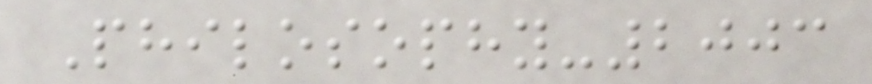Philosophy-2003
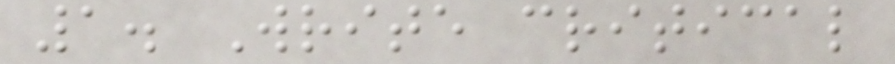1. Write critical
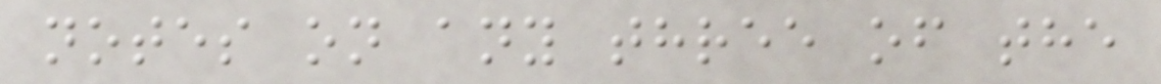notes on any three of the
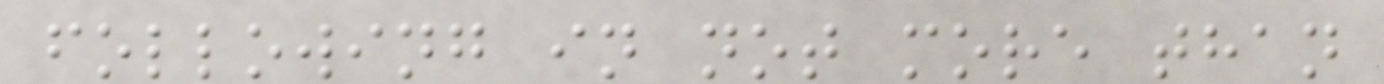following in not more than
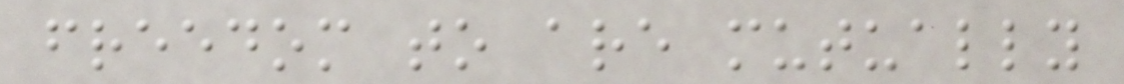freedom to are mutually
